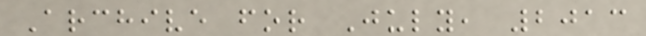Archive for July, 2013
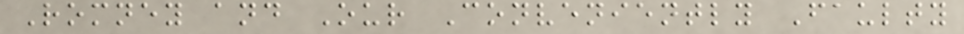Romney and Our Conveniently Faulty
